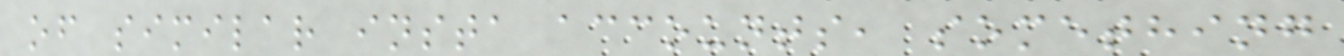of similar insta accounts, something
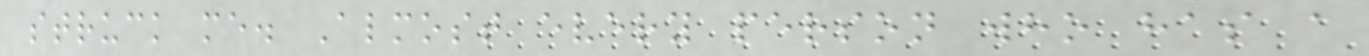struck me. Almost every person who has a
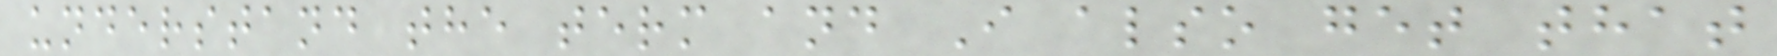understand the term and I also get that
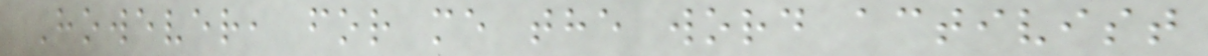However, for me the word activist
